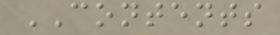CONTENTS
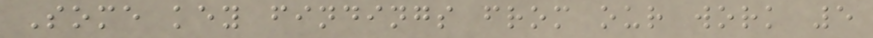Some key findings from our work 5
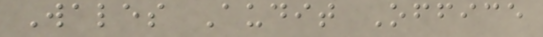Wales Audit Office
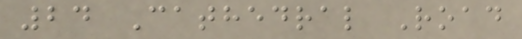24 Cathedral Road
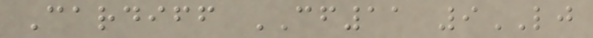Cardiff CF11 9LJ
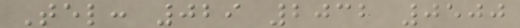Tel: 029 2032 0500
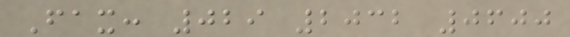Fax: 029 2032 0600
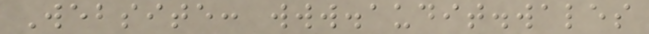Website: www.audit.wales
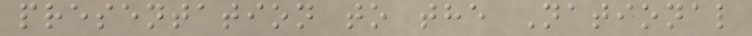presentation to the National
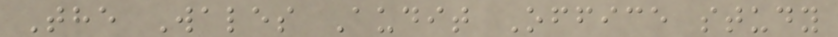The Wales Audit Office study
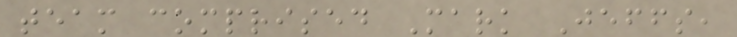team comprised Mark Jeffs,
